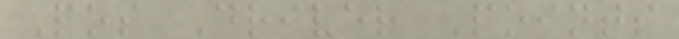Pos Driver Points
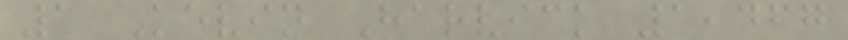1 Kevin Harvick 1,467
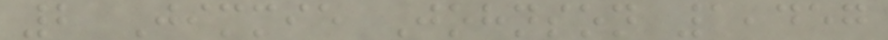2 Jimmie Johnson 1,457
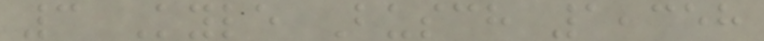3 Kyle Busch 1,358
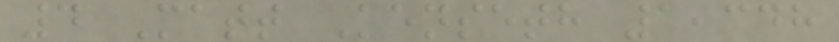4 Matt Kenseth 1,348
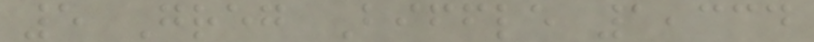5 Greg Biffle 1,334
